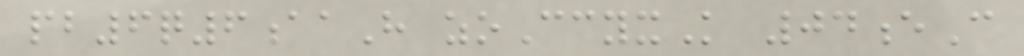pb6q6aaH zoCcyxK 04eC
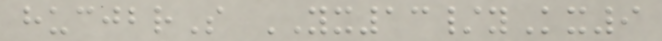hucjbrS YX13/yKx9
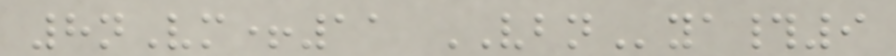8nVm+11 VBNya#9
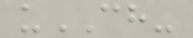uCH-
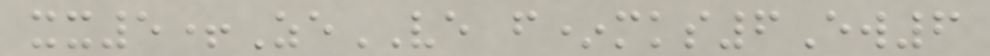xx5+ZeVE f*mks6Ew6
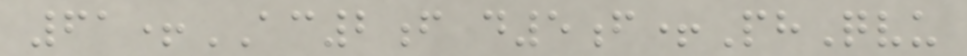61+AC2f d5f+PhQvu
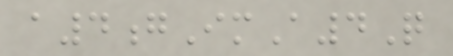a4gImA4Q
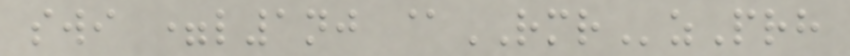swi =l1nj @RMRzPrh
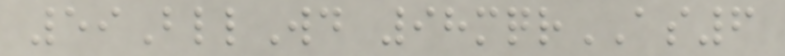59BllWd 98mqrAS6
